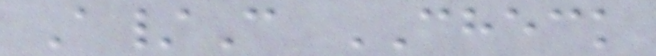A/C CHECK
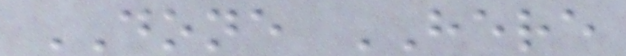DONE HERE
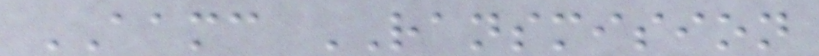AAMC RANSMISION
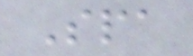Spa
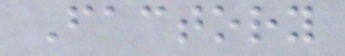Factory
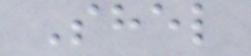Shel
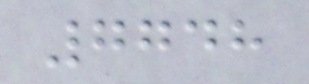7748
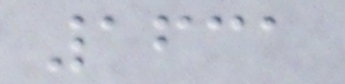1631
